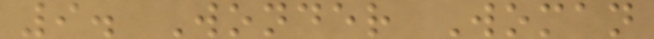9. Wonder Woman
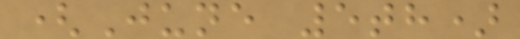(June 5th)
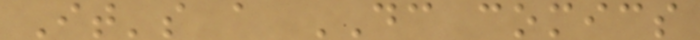It's a DC comics
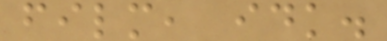film, idk.
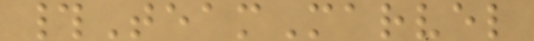#TeamMarvel
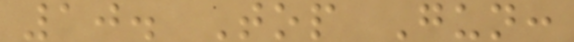10. Top Gun:
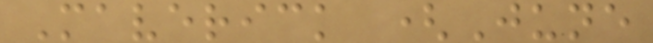Maverick (June
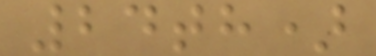24th)
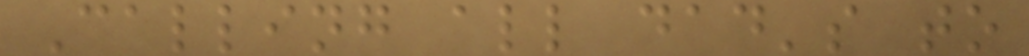Calling all dad's to
